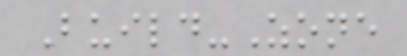Build-Zone
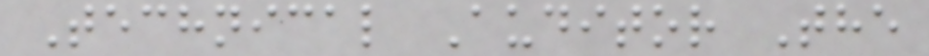Technical Auditor The
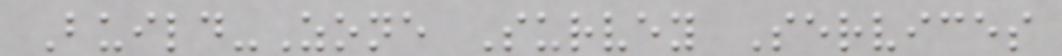Build-Zone Survey Services
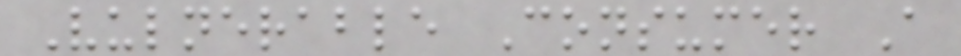Vulnerable Consumer A
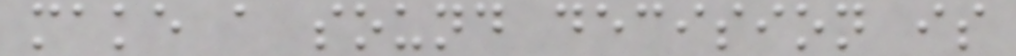make a sound decision is
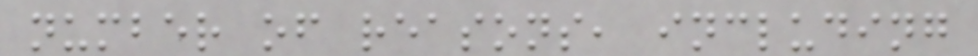number of reasons, including
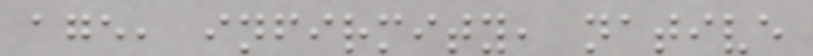age, infirmity, native
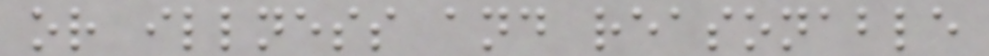or illness and reasonable
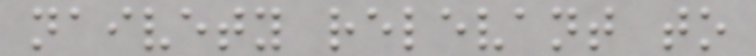naivety relevant to
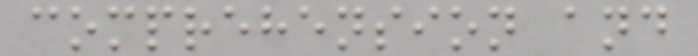comprehension and
